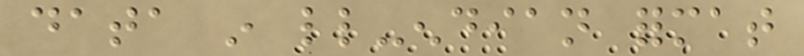data in little-endian format
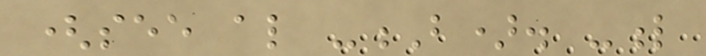(see also -B). -l
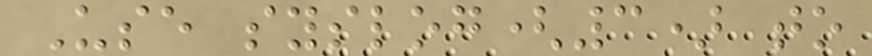Use syslog(3) to
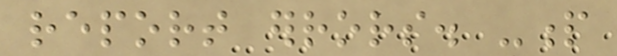report errors. -p
